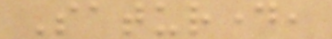Saturday,
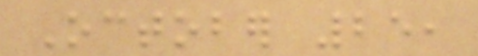October 25,
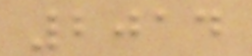2014
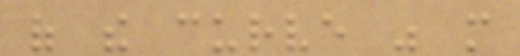of the curve was more
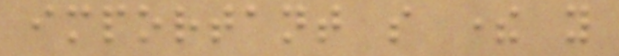important so there you
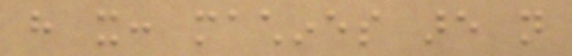have it: machines are not
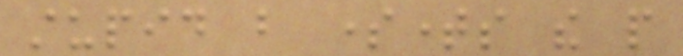stupid but sometimes the people
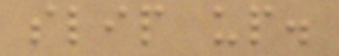slip up.
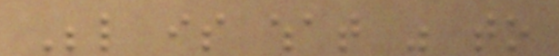Below is what was to
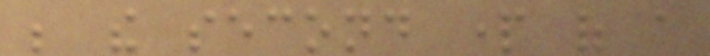be the second part of a
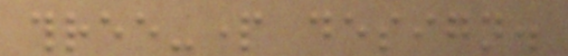three-part design.
